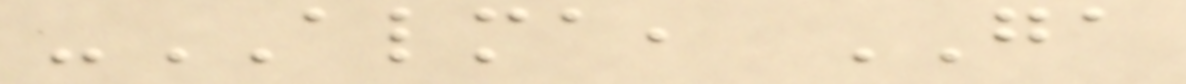-ALMA, GA
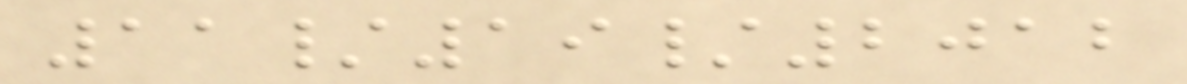11/19/2012
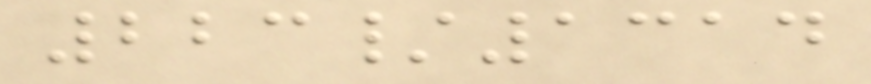223/1314
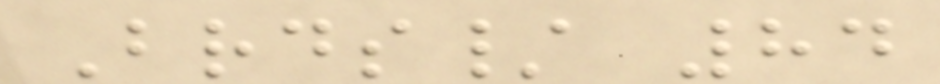Brds/ 84
